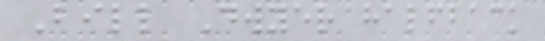Bill Dwyer halfback
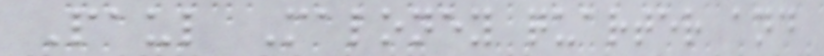Paul Maloney quarter and
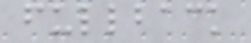fullback
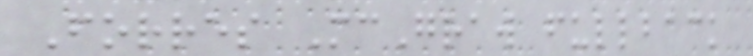Forres McGraw fullback
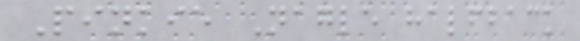Pinkie Nagle halfback
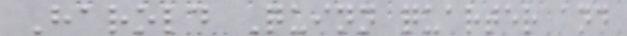Harold Quinn quarter and
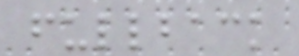fullback
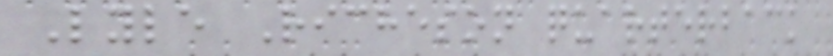Lyle Richeson quarterback
